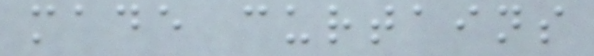made curtains
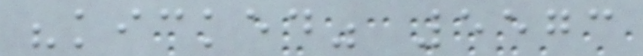"kicked" 5573
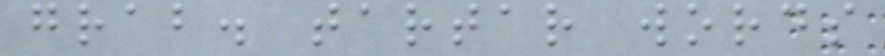grab. tartar words
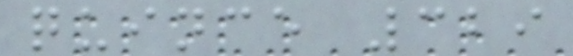quince 329
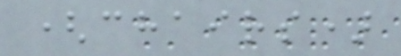(chairs)
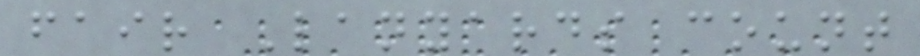fair Lanyards count
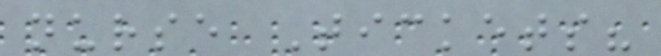nurse Tickets?
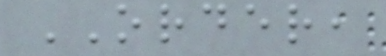ORDER,
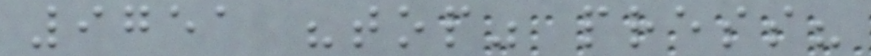9751 "top" press?
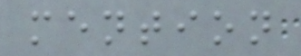mention
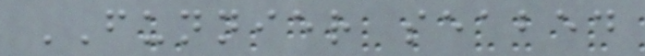FUNNIER seabed
